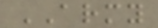ARMY
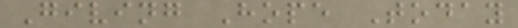Giving Hope Today
